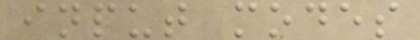input modes
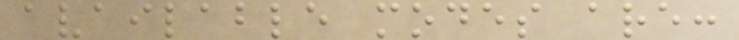available modes are:
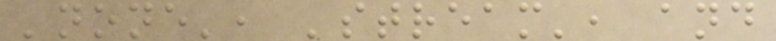'none', 'stream', and
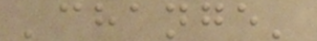'change'
